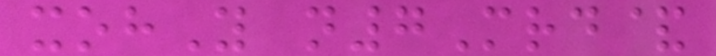xohY n7Mrd&
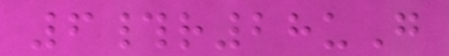6#r28uG
